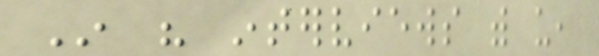In his interviews with us,
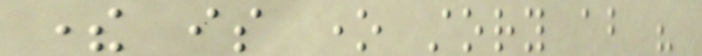there is one story about his
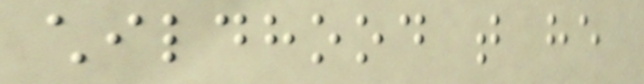childhood that he
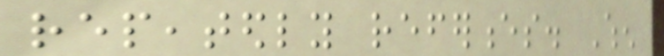repeatedly references. When
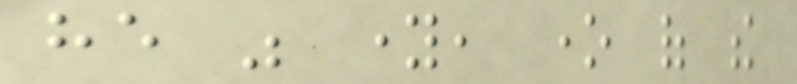he was young, one of the
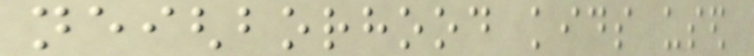neighborhood kids used
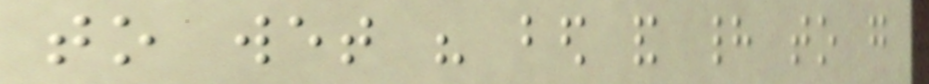to wet his bed and had to go
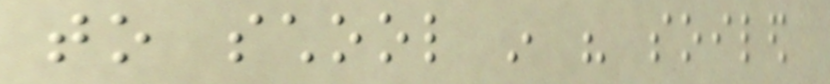to school in his soiled
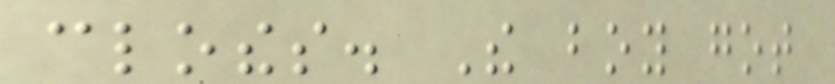clothes. The boy got
